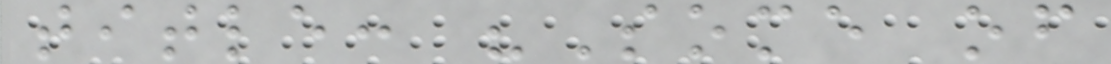title: "Some of
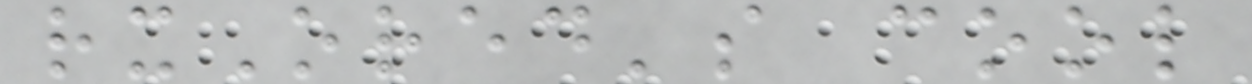rxOred's cool
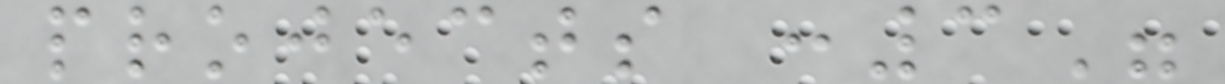projects :3"
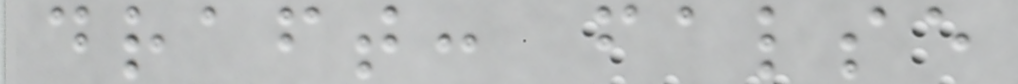draft: false
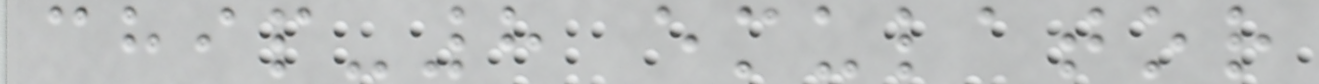chip-8 emulator
